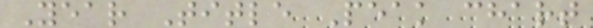Year Title Peak chart
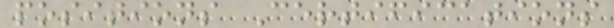positions Certifications
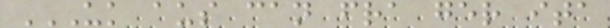UK AUS CAN FRA GER ITA
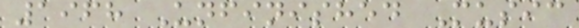1968 Unfinished Music
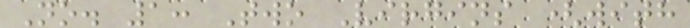No. 1: Two Virgins (with
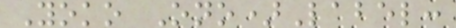Yoko Ono)Label:
